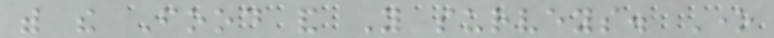with the Food and You surveys. One
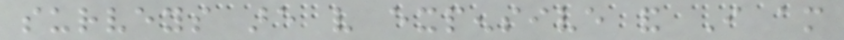surveys are very expensive and I am
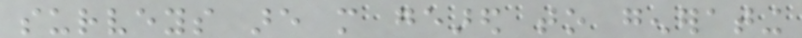surveys are more geared to generating
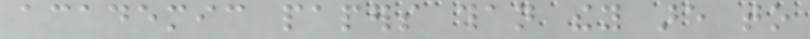academic papers than they are to
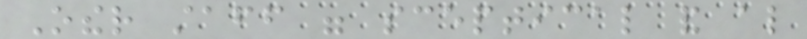Other staff were sceptical and also
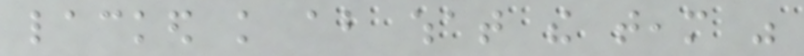lacked knowledge about what the team was
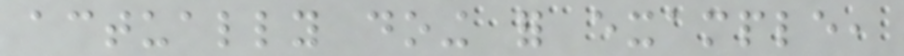actually doing for example,
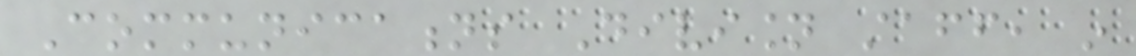Communications Division staff, in
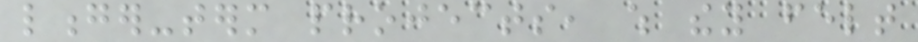longer-term projects, which they felt
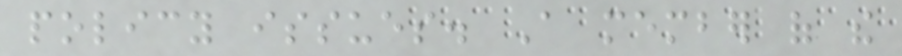policy issues. A member of the
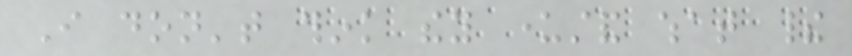I don't think they understand what their
